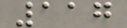117
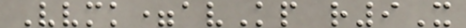Vvmk=avKp r9X
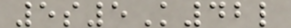5s5K42l
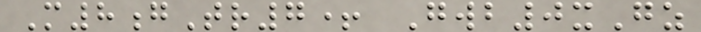M8gTr7+ Gwb0xGz
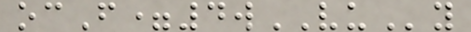ocF=4wVUy
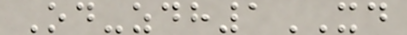Od-zdh1XD
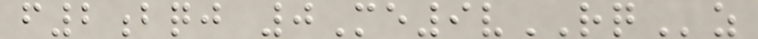f2bqj 0Me9vRQz
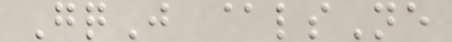GqJ @lsNe
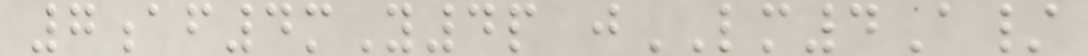7af4mY4p jLM4A/
